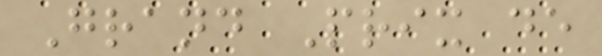Grand Prix de
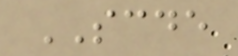SCDE
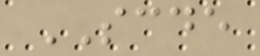SCDE
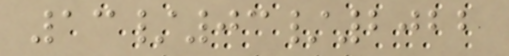13/03/2022
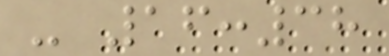- 16:38
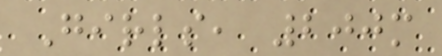Girls, 200m
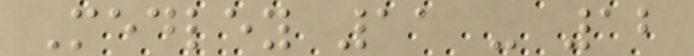Medley 11 - 12
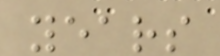years
